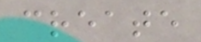create
